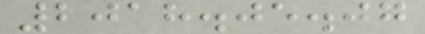2018.05.07
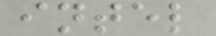intel
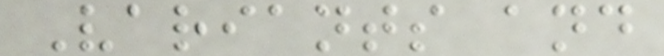Variants and
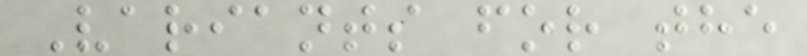Variants for the
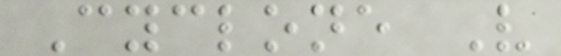Cyclone V
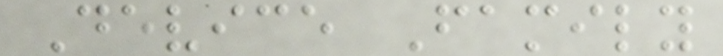Device Family
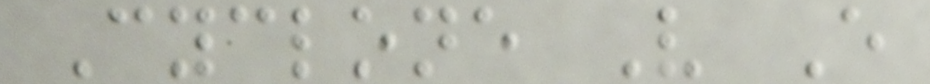Cyclone V E
